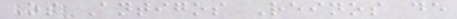Os Antigos Reinos de
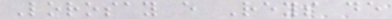Lorosay e Reys de
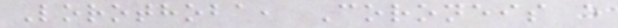Lorothoba, Coroneis e
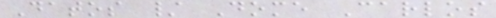Datos / Dome Carlos
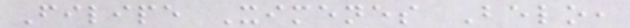Filipe Ximenes Belo,
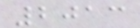2013
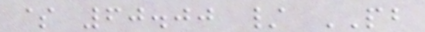$ 60.00 / PB
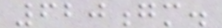620gm.
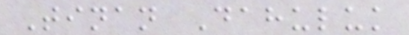Tinan Dahuluk
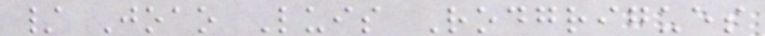/ Joao Luis Rodgrigues
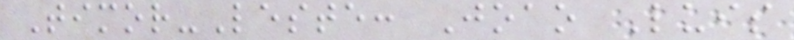Timor-Leste: Joao Luis
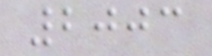2003
